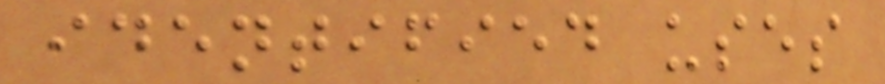identified uses
